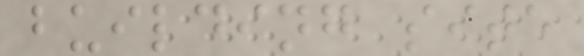building site
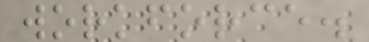workforce.
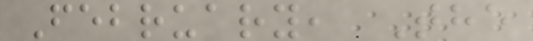February, The
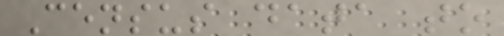Census data to
